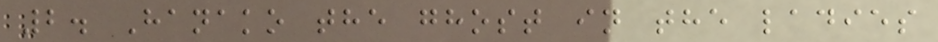2. Hanako the ghost in the ladies
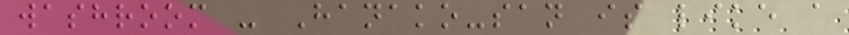washroom - Hanako-san is like a
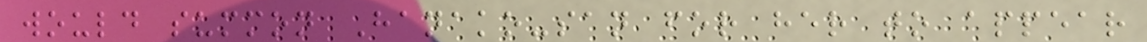would summon Hanako-san for her to appear
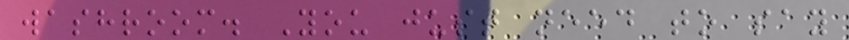washroom. You just need to say
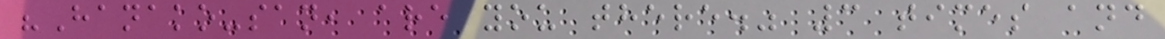"Hanako-san, are you there." 3 times and
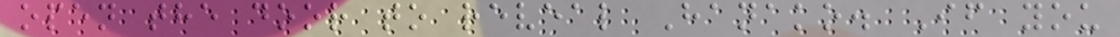open the door to reveal Hanako. If you
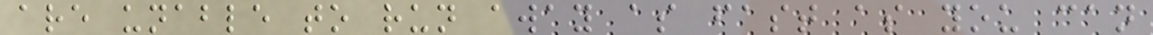are unable to run away as fast as you can
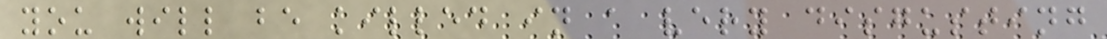you will be killed in a very disgusting
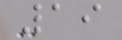19
